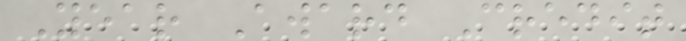Year Award Credit
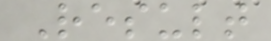Result
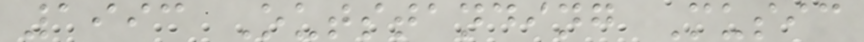1993 Outstanding Music
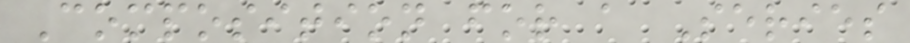Composition for a Series
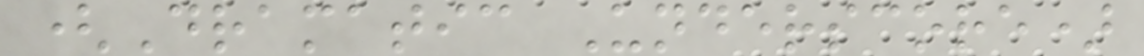(Dramatic Underscore)
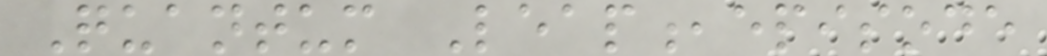Quantum Leap,episode
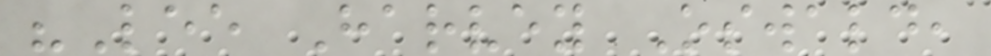"Lee Harvey Oswald,
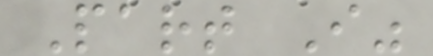Part I"
